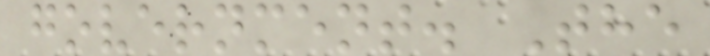government. The
